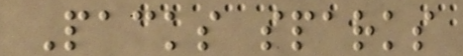Packs sparks
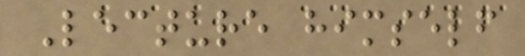Lecture himself
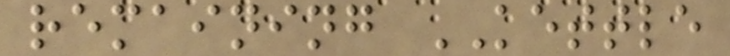remaining KETTLE
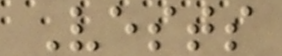Vests
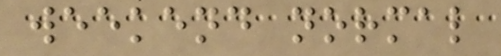weekend normal
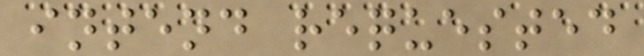intend requested
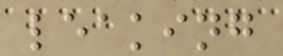leaking
